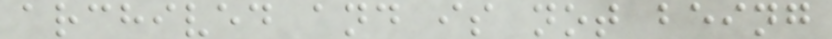archived and is not being
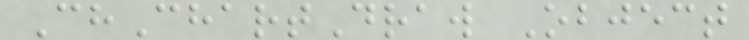ChChartDraw Object
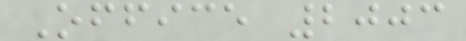Office 2003
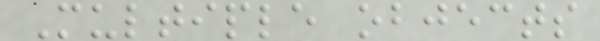Multiple objects
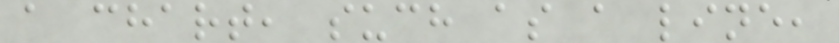a chart, such as a line,
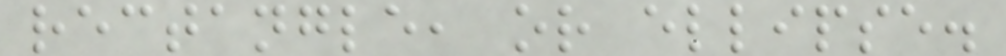rectangle, or ellipse.
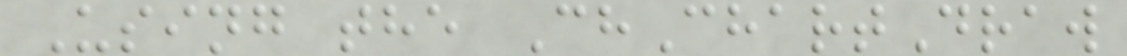Using the ChChartDraw
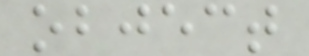object
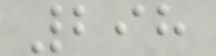298
